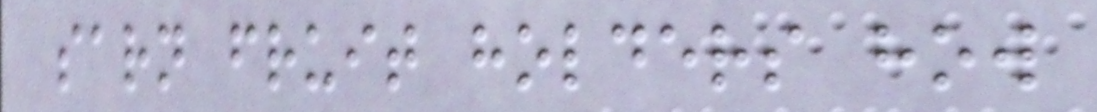sarn fruit holders how
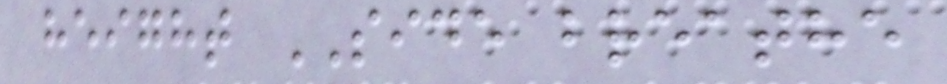height SIDE breathe
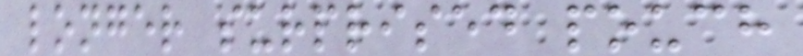longer surprised pouch
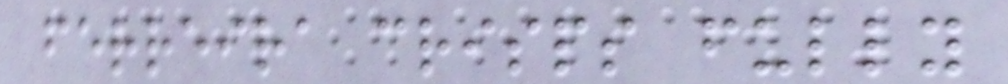ferreira crisps fully
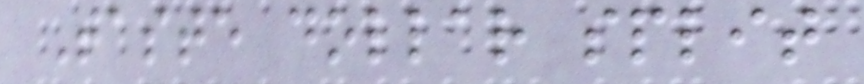Taste dollar split
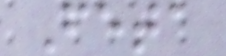Feta
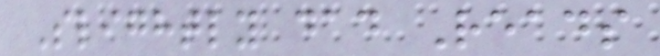Slightly dad Reads
